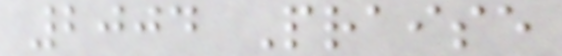2004 Praise
